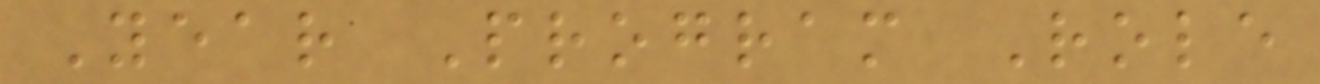Year Program Role
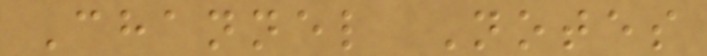Channel Notes
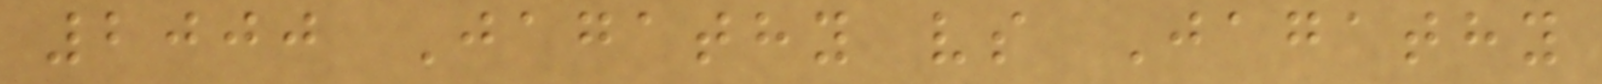2000 Jagathy vs Jagathy
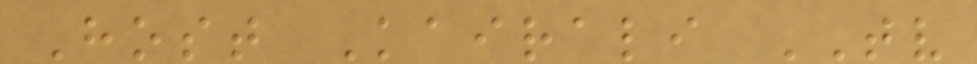Host Kairali TV
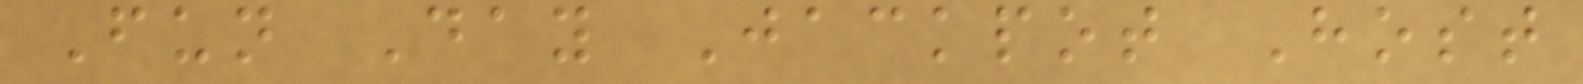Fun Day Jackpot Host
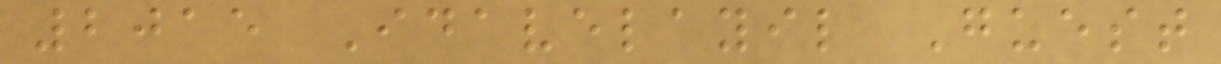2015 Idavelayil Guest
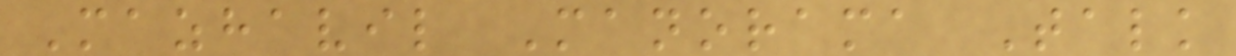Mazhavil Manorama Talk
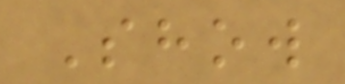Show
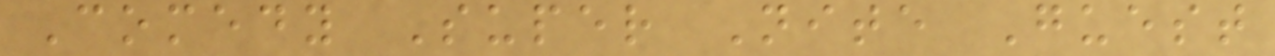Comedy Super Nite Guest
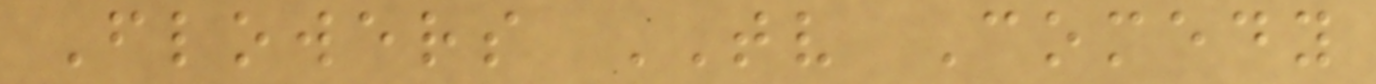Flowers TV Comedy
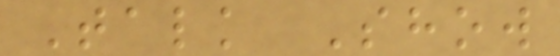Talk Show
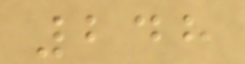248
